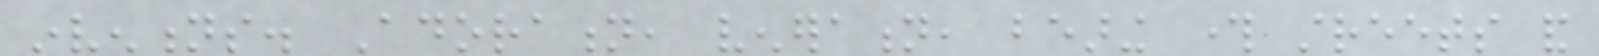inventions. Adoration, veneration, bearing through streets and
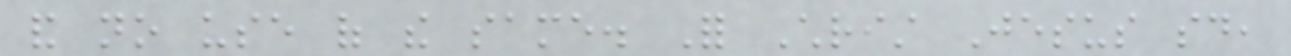and no use of the same. For Christ Jesus said,
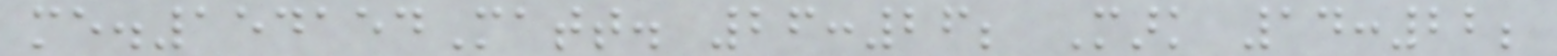me.154154Matt. 26:26; Mark 14:22;
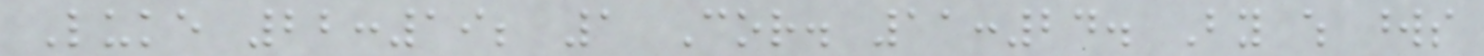Luke 22:19; 1 Cor. 11:24. By which words
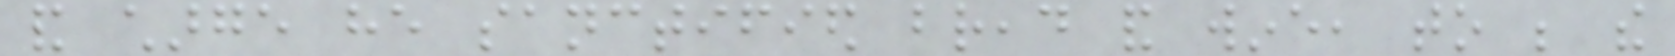and charge he sanctified bread and wine, to be the
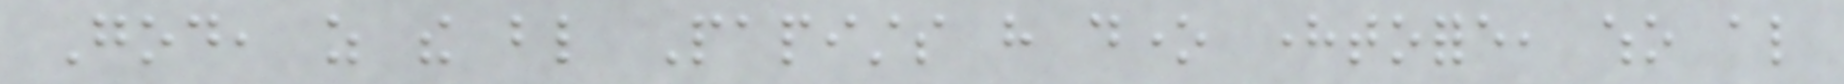God, as the blind Papists have done heretofore, who also
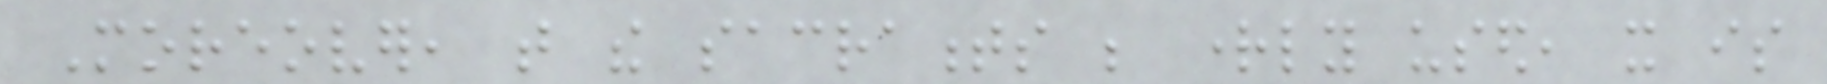Moreover, that the sacraments be rightly used, it is
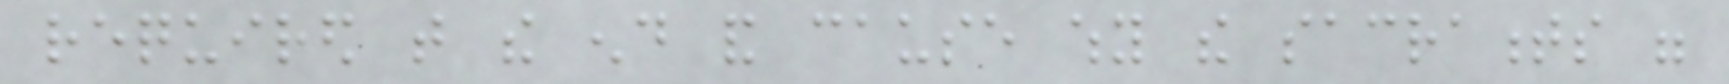required that the end and cause why the sacraments were
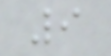9
